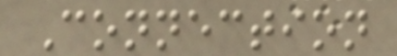Connection
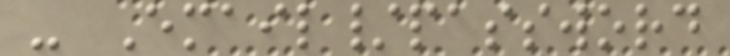- Email/password
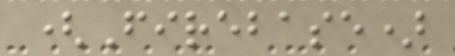(Firebase)
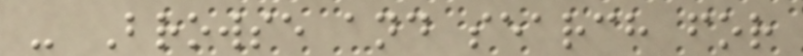- Browse and search for
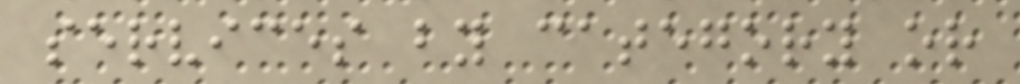services by category or
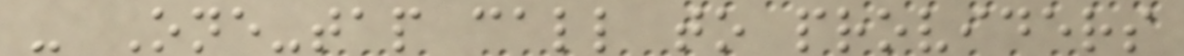- One-tap call to providers
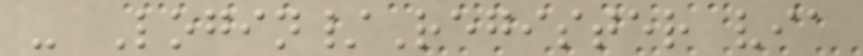- Login/Register via
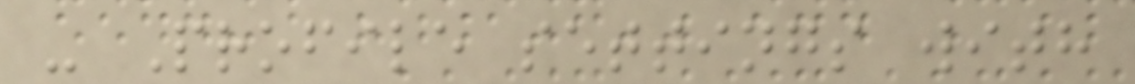- Profile settings with
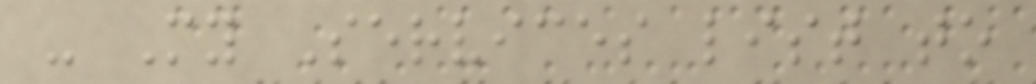- My Services list to
